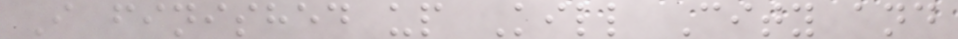I finished up Kill City and
